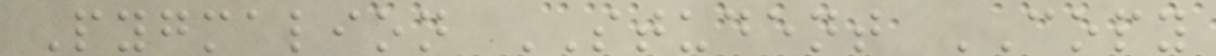Pygmalion STUDENT COPY
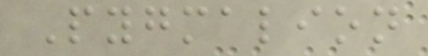Pygmalion
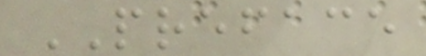PREFACE
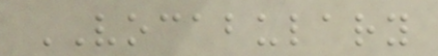VOCABULARY
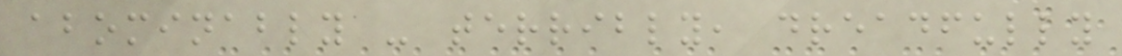abominably - terribly, dreadfully
